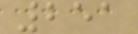251
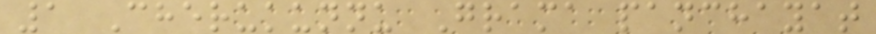1 Cherukunnu Grama panchayat
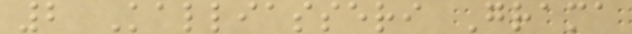2 Kalliasseri Grama
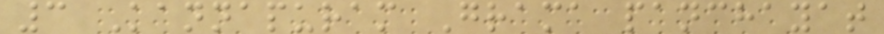3 Kannapuram Grama panchayat
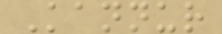Kannur
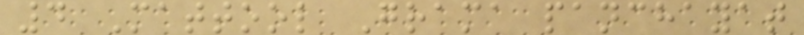4 Mattool Grama panchayat
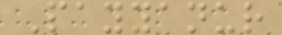Payyanur
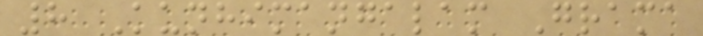8 Kunhimangalam Grama
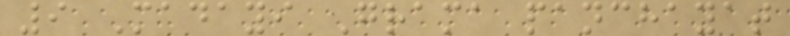9 Madayi Grama panchayat
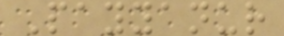Payyanur
